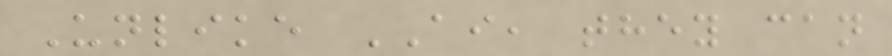Unlike AI, they can
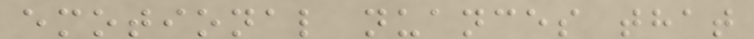emotional nuances that
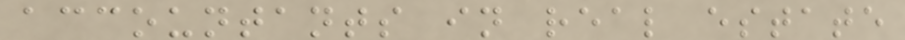accountants in real estate
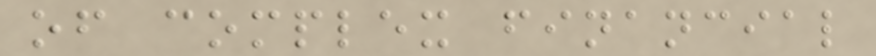of complex financial
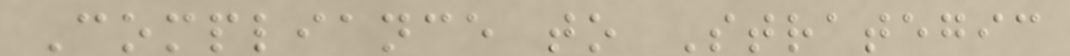Compliance to Strategic
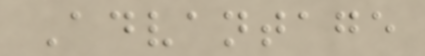Advantage
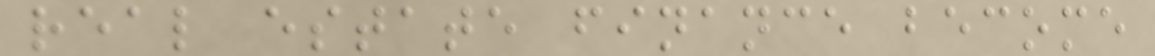real estate finance become
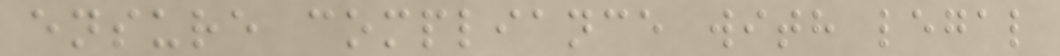ensure compliance with legal
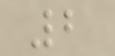2
